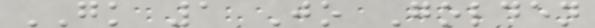GK 1 Jo Golden
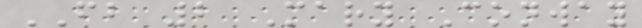FB 2 Mary Conway
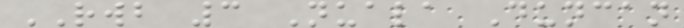RWB 3 Nuala Duncan
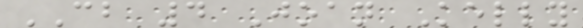CB 4 Joan Kelly
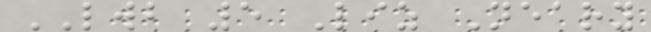LWB 5 Liz Neary
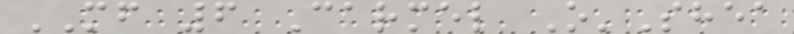MF 6 Carmel O'Shea
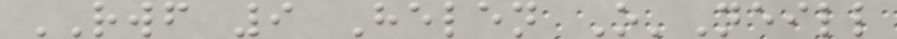RWF 9 Helen O'Neill
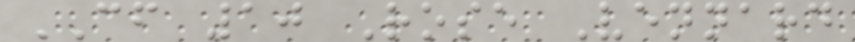CF 10 Rose Vennard
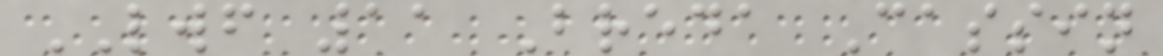LWF 11 Breda Cassin
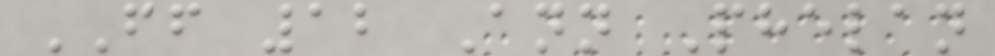FF 12 Ann Phelan
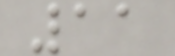11
